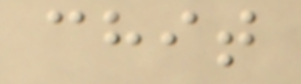chit
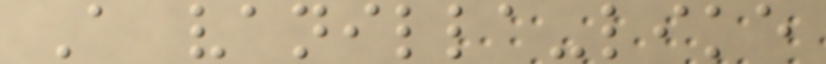A vanilla-like
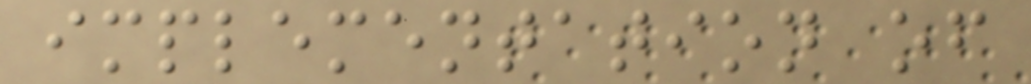implementation of
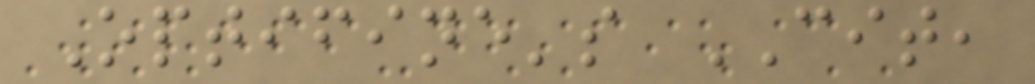Optifine's CIT,
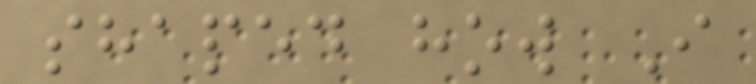shaped how I
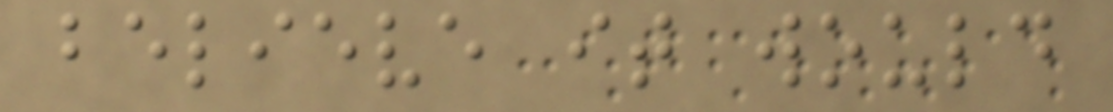believe it would
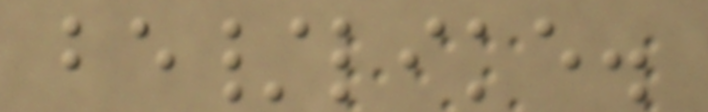be/like.
